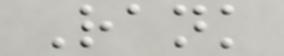Rank
